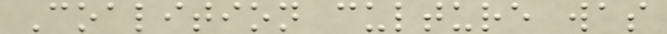Coalition culture was
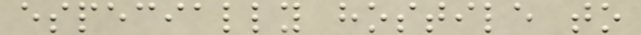especially hostile to
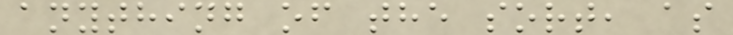anything of the sort, as
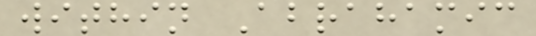within Abrahamic
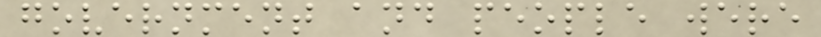government and people were
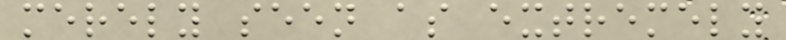merely seen as extremely
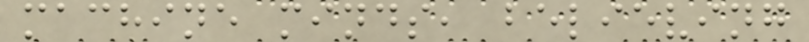machine minds, believing
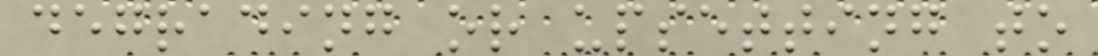degrading or upsetting to
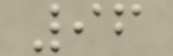96
